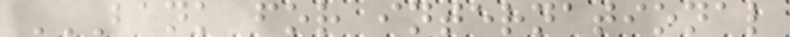BANK FOR INTERNATIONAL
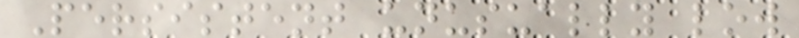Persistent unusually low
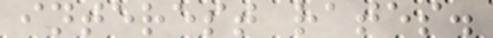interest rates.
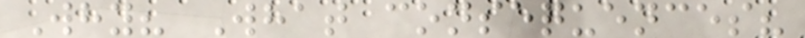Why? What consequences?
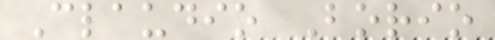Claudio Borio
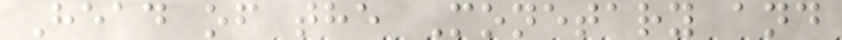Head of the Monetary and
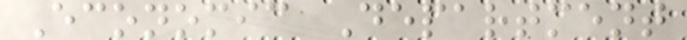Economic Department
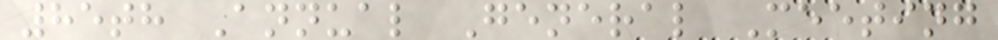85th Annual General Meeting
